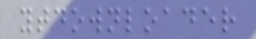ytdownloader
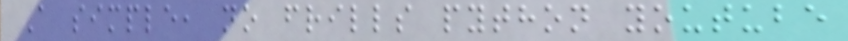A simple, no frills python youtube
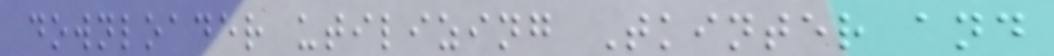downloader utilizing Tkinter and
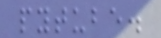pytube.
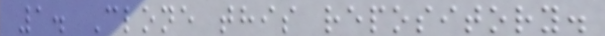1. Clone this repository.
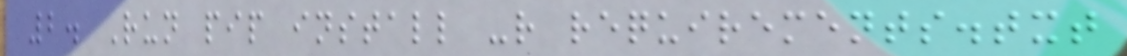2. Run pip install -r requirements.txt
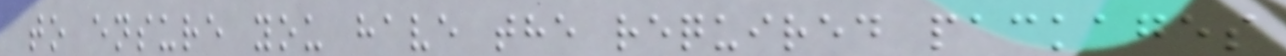to ensure you have the required packages
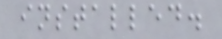installed.
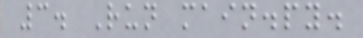3. Run main.py.
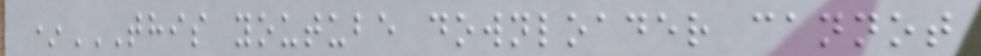*THIS YOUTUBE DOWNLOADER CANNOT
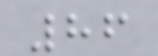86
